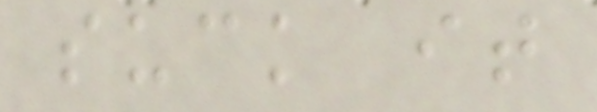suck it
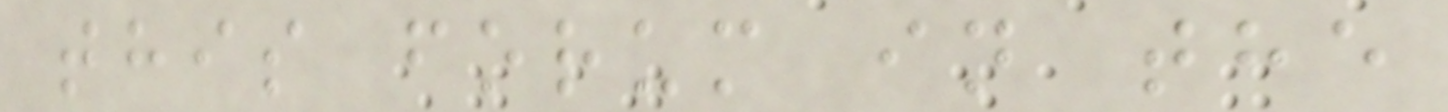this forum in the
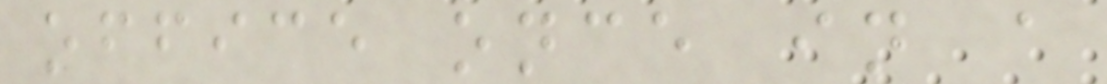office once in a
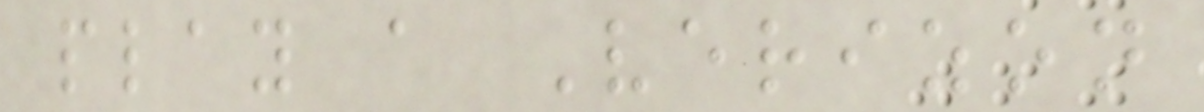play a Verizon
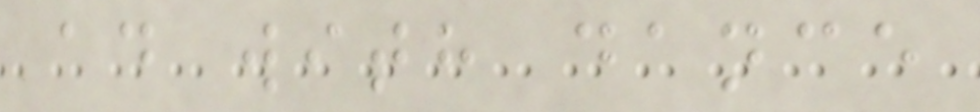ad with dance
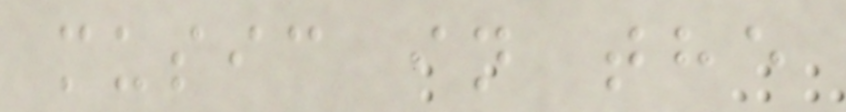music in the
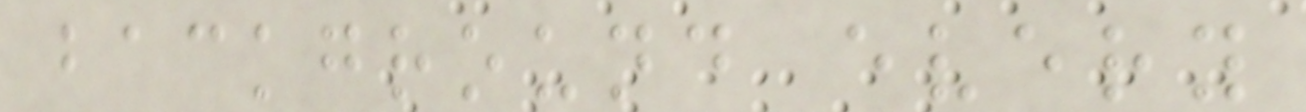background every
